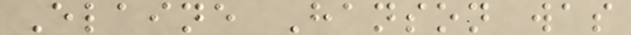Elaine Hanson was
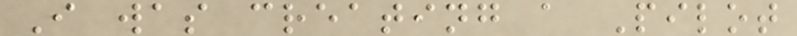I was creating a Pilot
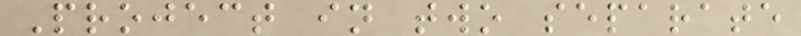Project in two separate
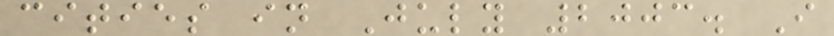cities in July 2003. I
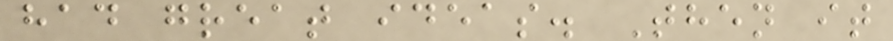had great ideas. Then it
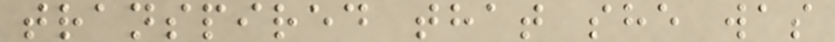transpired that she was
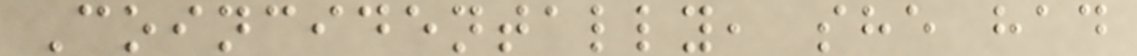Coincidentally, she had
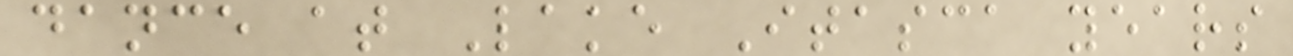dance at Lake Itasca years
